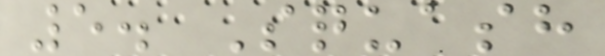5. Squash
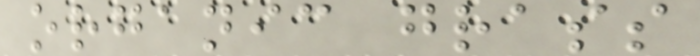organic grass
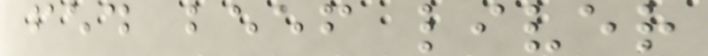fed beef liver
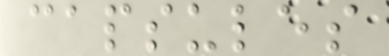capsules
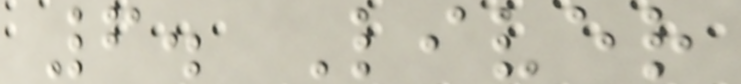6. Liver
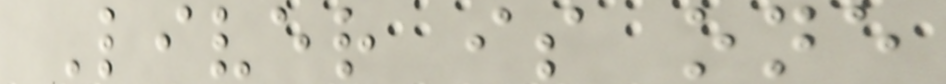Liver is one
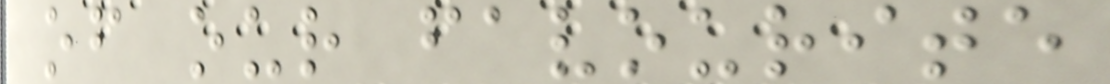of our favourite
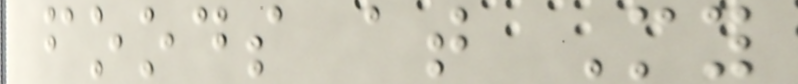foods at My
